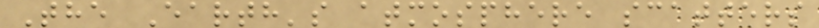The Earth's atmosphere scatters
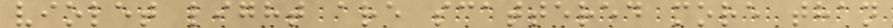violet light are scattered more than
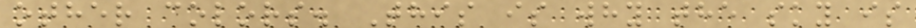other colors. This is why the sky is
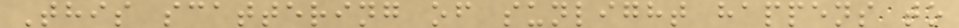This scattering of sunlight happens to
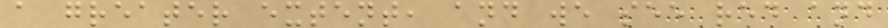a greater extent, and we see red and
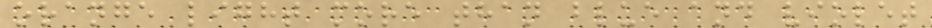orange light more than blue and violet
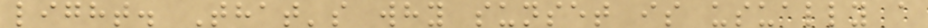light. That's why sunset is usually a
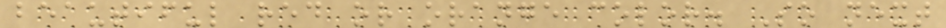beautiful red or orange color. So next
